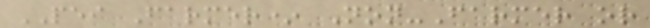PEI Farmer* Non-Farmer or
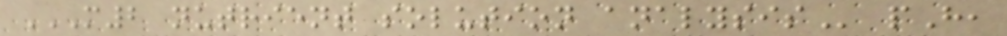M2 NUTRIENT SOLUTION ANALYSIS pH,
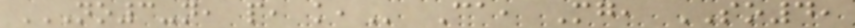NO3-N, P, K, Ca, Mg, SO4,
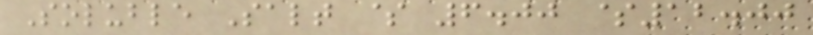Soluble Salt $ 6.00 $12.00
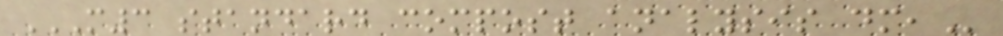M3 STANDARD COMPOST ANALYSIS DM,
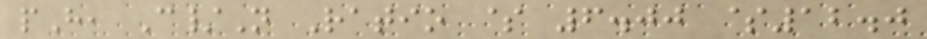pH, C/N Ratio $ 6.00 $12.0
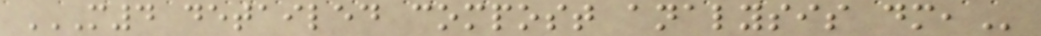M4 DETAILED COMPOST ANALYSIS DM,
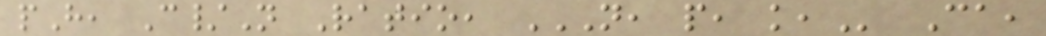pH, C/N Ratio, N, P, K, Ca,
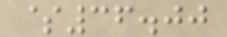$36.00
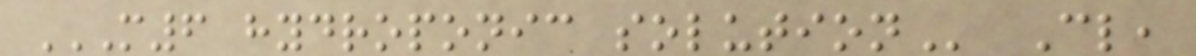M6 HYDROPONIC SOLUTION Cl,
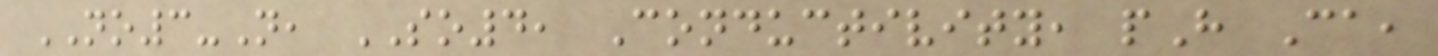NO3-N, SO4, Conductivity, pH Ca,
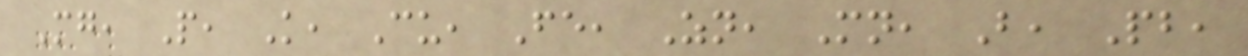Mg, P, K, Cu, Fe, Zn, Mn, B, Pb,
